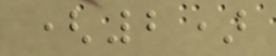(2)
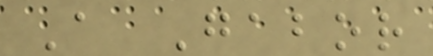A Gabor
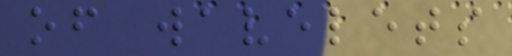of wavelets
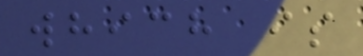which is
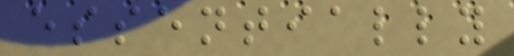essentially
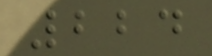224
